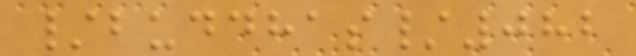/buddhas/082
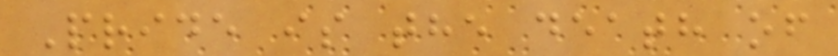Pride is the death of
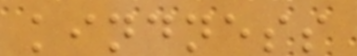kindness
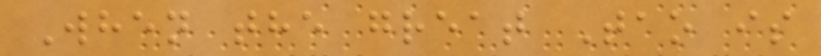When the great Tao is
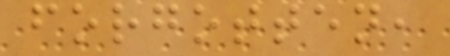forgotten,
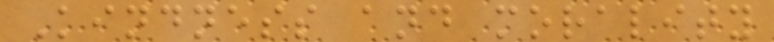Kindness and morality
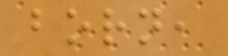born,
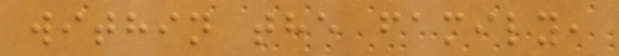within the family,
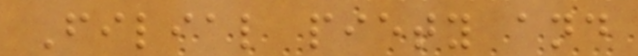Filial piety and
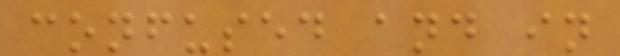confused and in
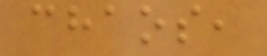chaos,
